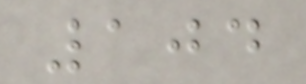104
